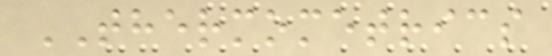THERMOMETRICS
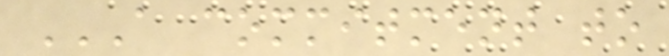A COMMITMENT TO
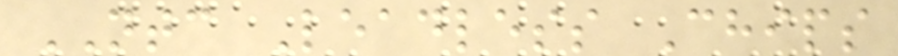NTC Leadless Chips
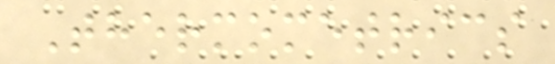Thermometrics
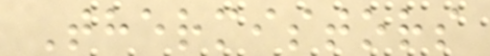Thermistors
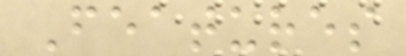Features
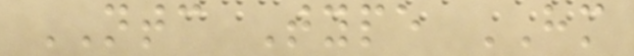NTC Type HM
